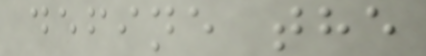define the
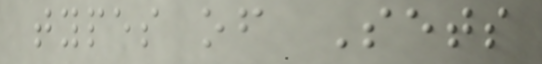types of Sets
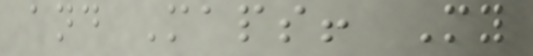and Maps! My
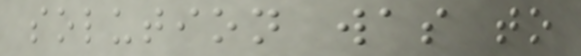solution was to
